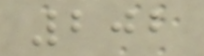202
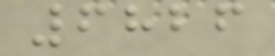6826
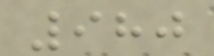980
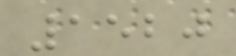1520
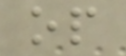op
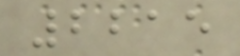2215
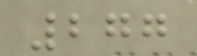277
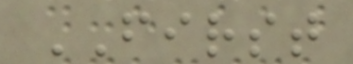FIRST
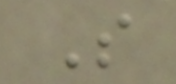S
